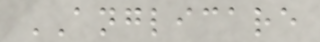ANGLICARE
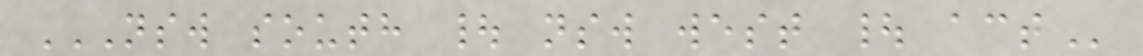NSW SOUTH | NSW WEST | ACT
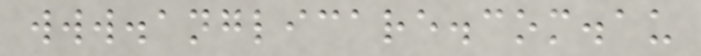www.anglicare.com.au
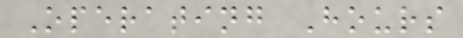Operating Hours
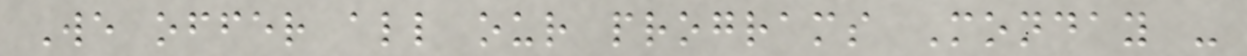We offer all our programs Monday -
